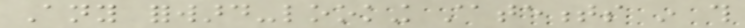Any forward-looking statements in this
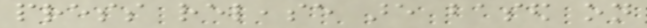press release are based on
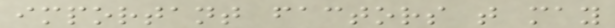important factors that may
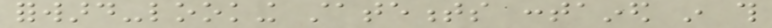forward-looking statements contained in this
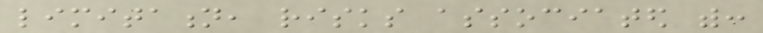limitation, risks associated with:
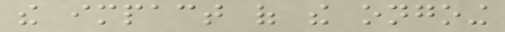the impact of the ongoing
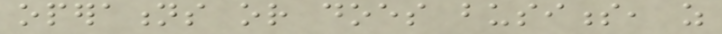operations or does business, as
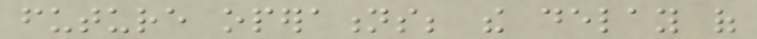future operations; the delay of
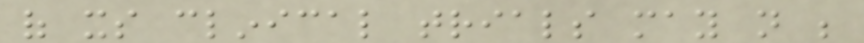of its clinical trials may not be
